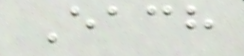Each
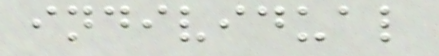individual
